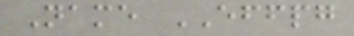Name EFFPG
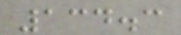134.3
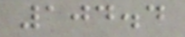104.4
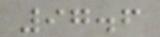97.6
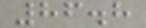86.8
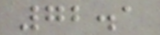72.1
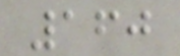160
